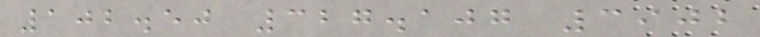102.50 327.107 3902
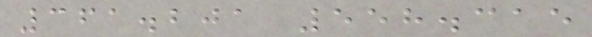361.201 558.315
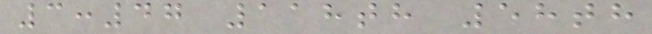3:47 118th 58th
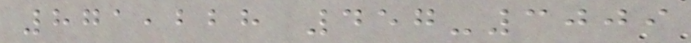871,228 457-3009
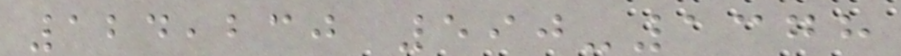124,230 590-1378
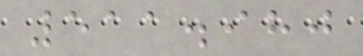511.980
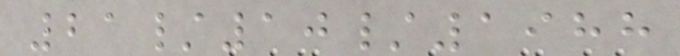21/10/1988
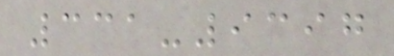331-9397
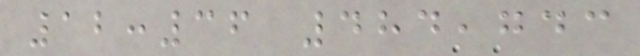12:36 484,743
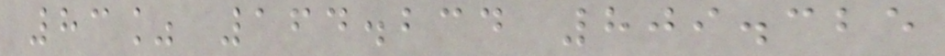83% 164.234 809.325
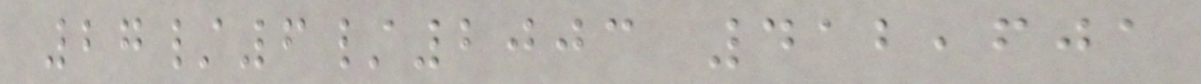27/6/2003 412,601
